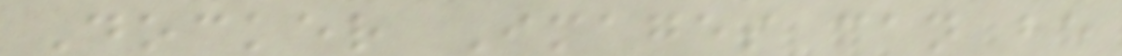Docker Images can be
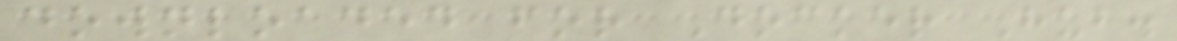downloaded for Docker Hub.
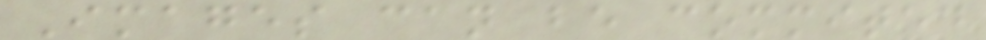Images can be commited
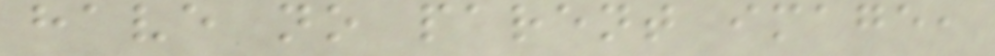have no parent image,
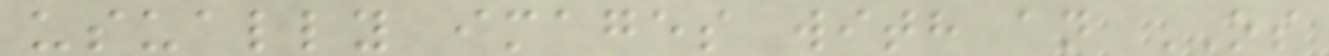usually images with an OS
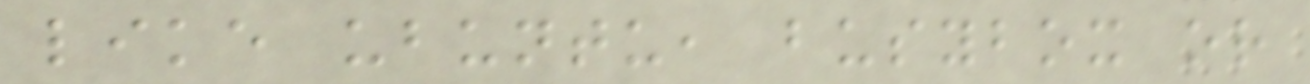like ubuntu, busybox or
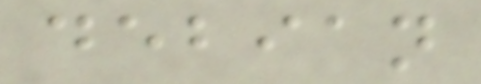debian
